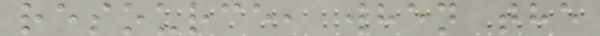resource, when the
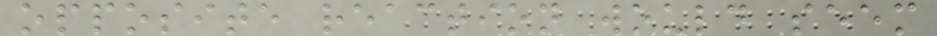opposite reaction would seem
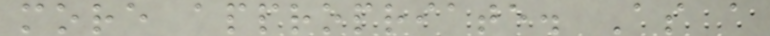more appropriate. As a
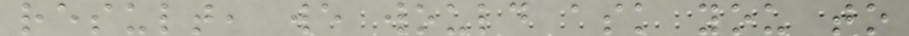result, we would ask you to
